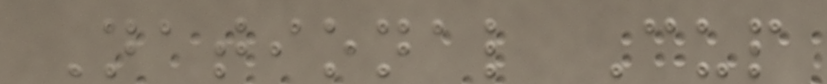National Cup
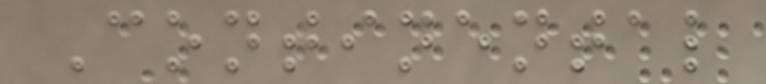Continental
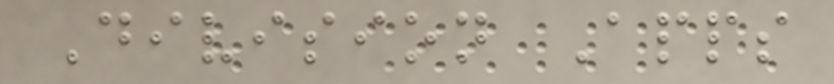Division Apps
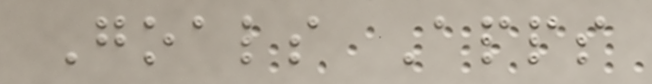Goals Apps
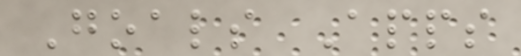Goals Apps
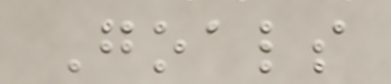Goals
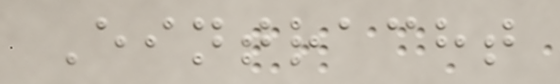Eintracht
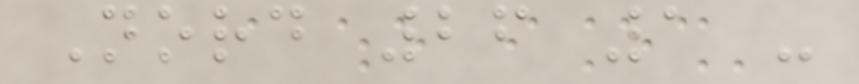Nord 26 1 -
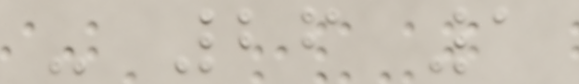- 26 1
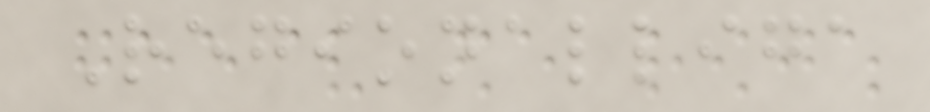Regionalliga
